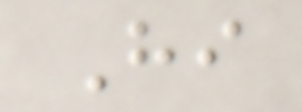Hi
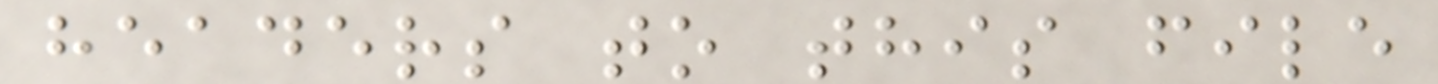headers to this file
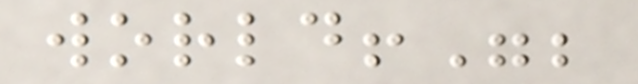world!";
